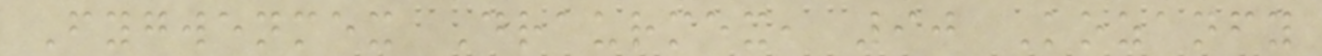Fygwenmex Draurmex, 90 Kozanfy
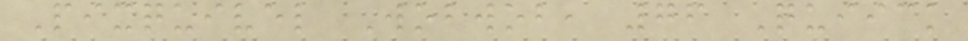Pixquivel Wobwob, 76 Quiick
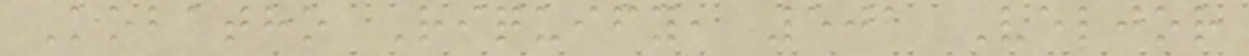Kobatho Riquify, 501 Veljor
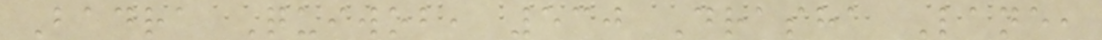Badra Quiwob, 530 Drasha Lane,
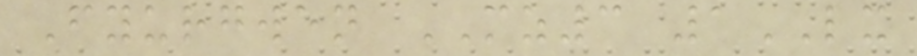Fyurgwen MZ3 1LX
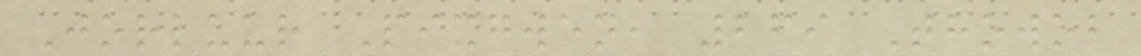Jorluur Pixgwen, 269 Thowob
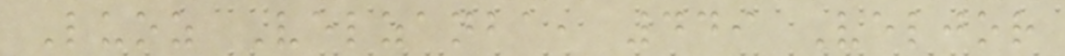Luoz Velzanba, 449 Veljor
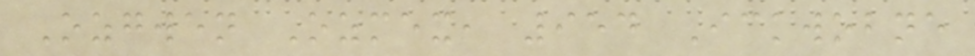Ozgwen Ozmex, 954 Ickwobne
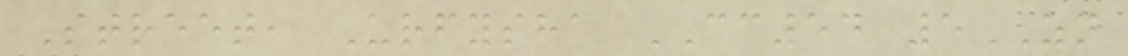Street, Urfysha CC54 5ZN
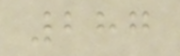287
